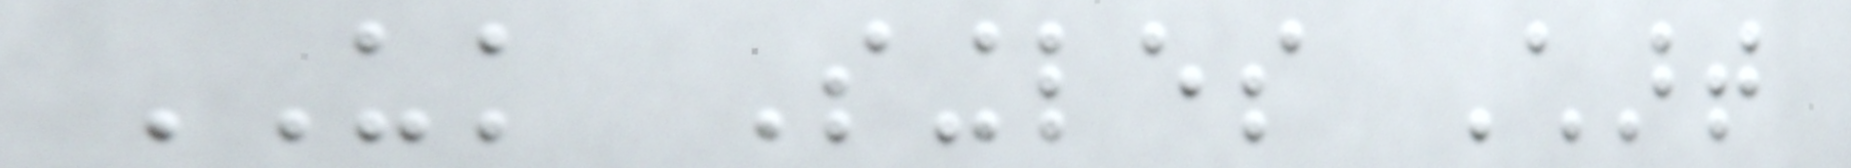UK Singles Chart
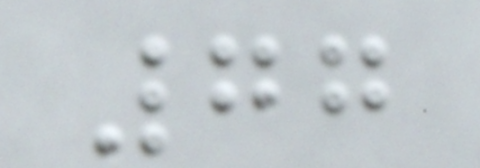77
